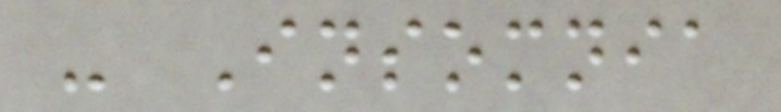- Insomnia
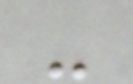-
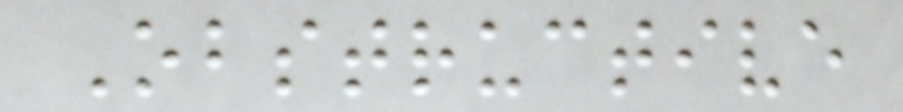Obstructive
